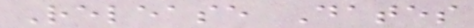Release Dates
